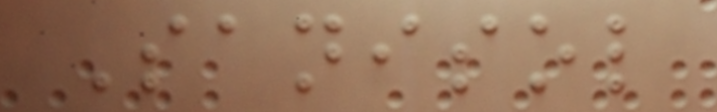Sanisol
